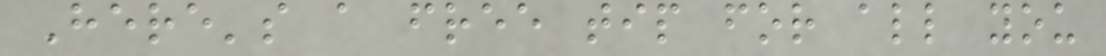Here's a free tip for all you
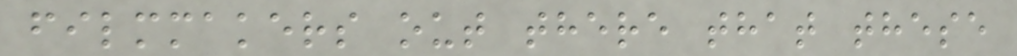filmmakers out there that these
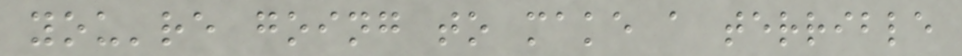you're going to make a terrible
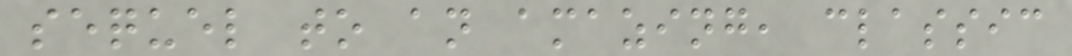sequel to an amazing, classic
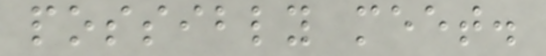possibly meet.
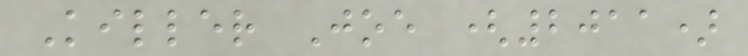Killer Joe (2011)
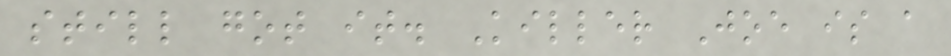still got it. Killer Joe is a
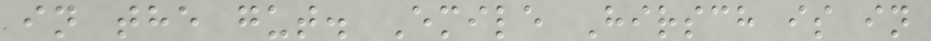in the gut. Emile Hirsch is in
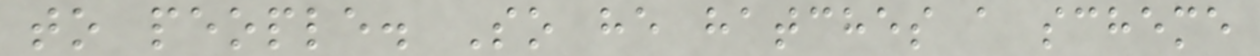to people. So he hatches a scheme
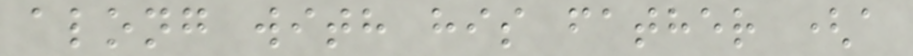along with his father (a
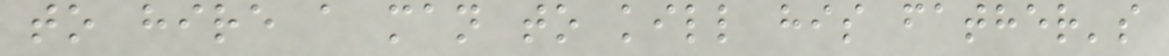to hire a man to kill his father's
